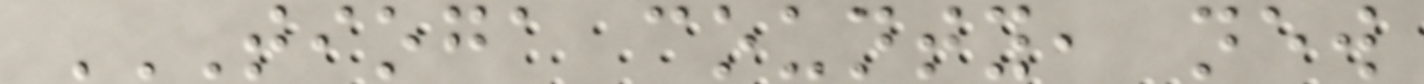TIOGA COUNTY, NEW
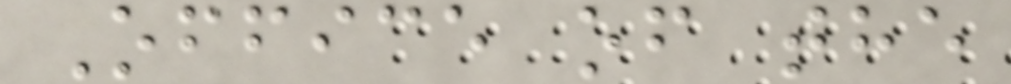Office of the
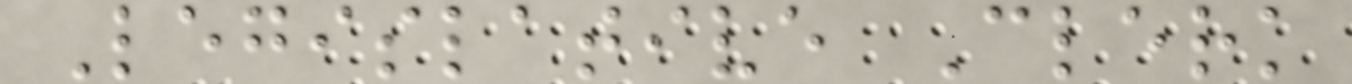Legislative Clerk
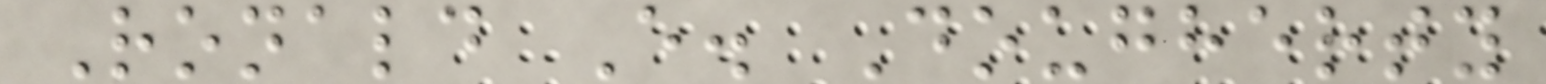Ronald E. Dougherty
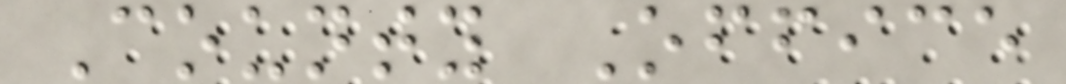County Office
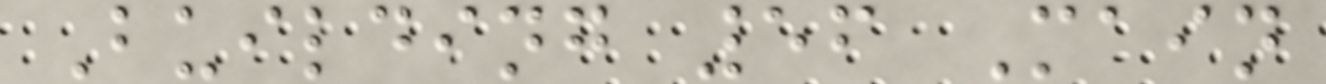Building 56 Main
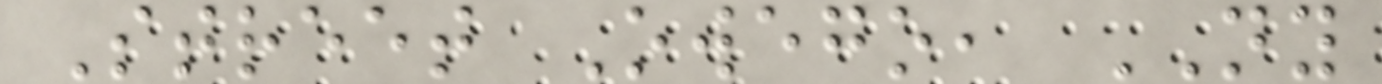Street Owego, NY
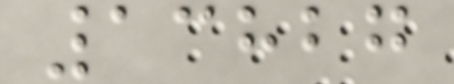13827
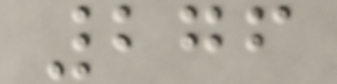276
